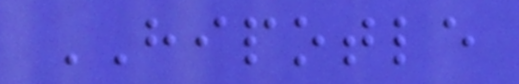HIPOTLE
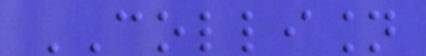COLLISION
